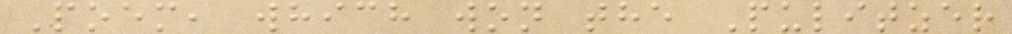Poem, which won the Pulitzer
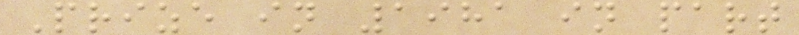Prize in 1981 in part
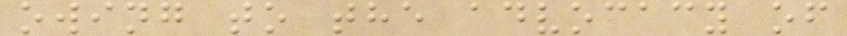owing to the advocacy of
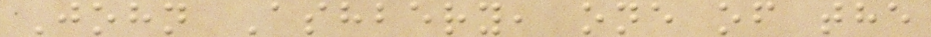John Ashbery, one of the
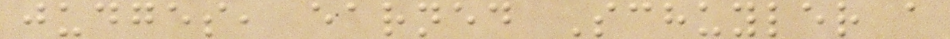judges, earned Schuyler a
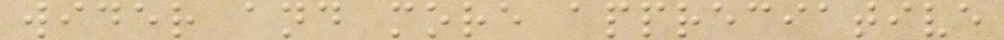wider and more appreciative
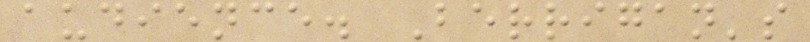audience. Berrigan's
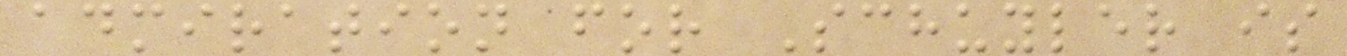admiration for Schuyler is
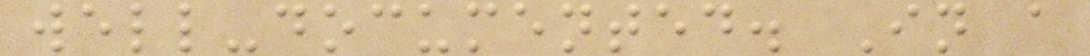well-documented. In a
